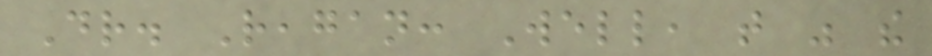Dr. Reagan: Well, that was the
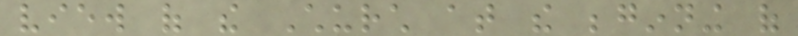view of the Church at the beginning of
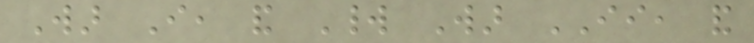War I, and World War II, and
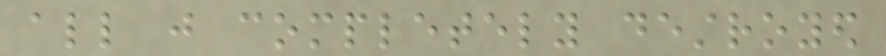all just completely destroyed
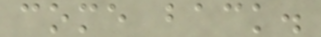come back.
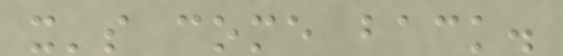it's come back.
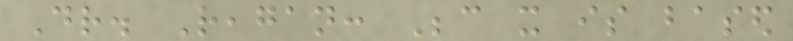Dr. Reagan: Because it is based
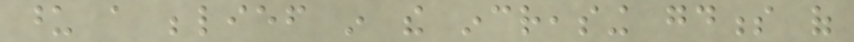upon a belief in the increasing goodness of
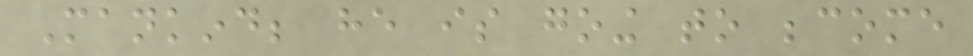Mankind; he is going to become
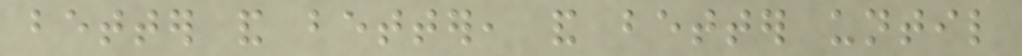better and better, and better until
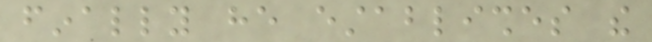finally he establishes the
